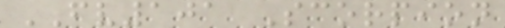FV101 Scorpion
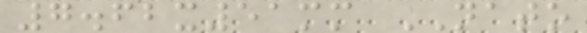7.62x51mm NATO
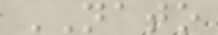NATO
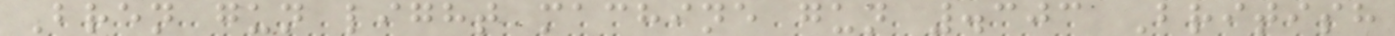Bren gun light machine gun .303 British
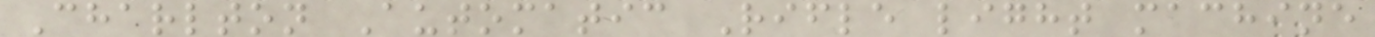Charlton Automatic Rifle light machine
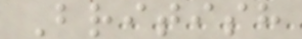British
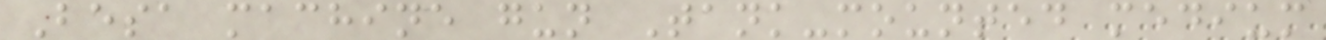Besa machine gun Tank-mounted medium
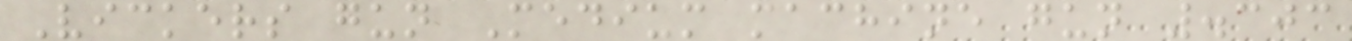Vickers gun Medium machine gun .303
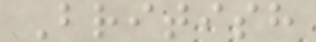British
